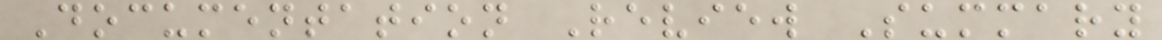Documentation Review Summary
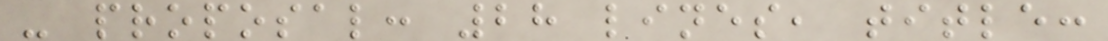- proposal: 28 lines, title:
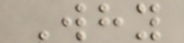Why
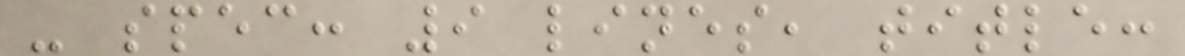- spec: 9 lines, title:
